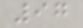97
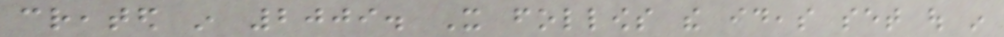created in 2009. It follows the ideas set out in
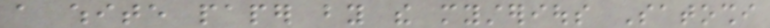a white paper by the mysterious Satoshi
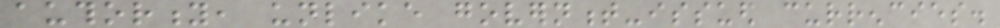authority, unlike government-issued currencies.
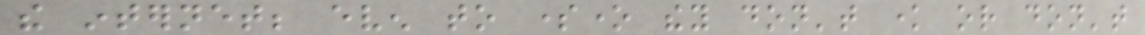the internet; even to someone they don't know or don't
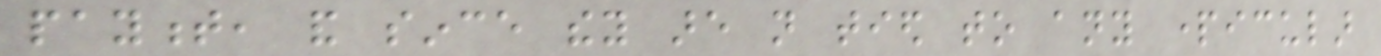payment, and since they are not tied to any particular
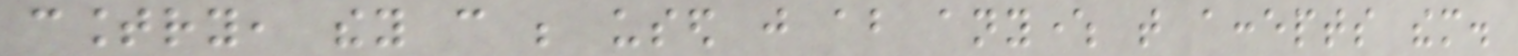country, they can be used just about anywhere that accepts them.
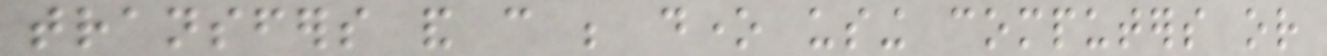transfers and can be done using computers or
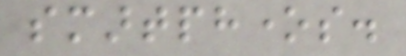smartphones.
